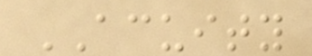ACUITY
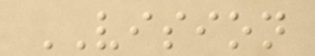VISION
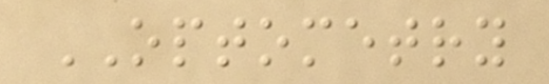OPTOMETRY
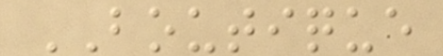BOUTIQUE
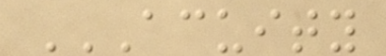ACUITY
